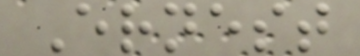Ernest
